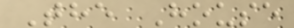The House
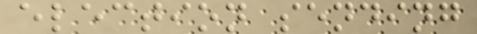election sending
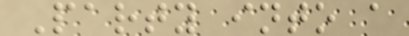Party into a
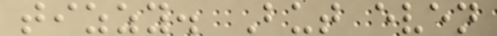tizzy. But even
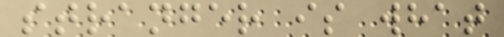stranger is what
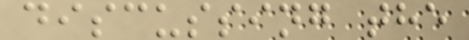discussing the
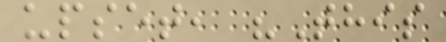upset, "This
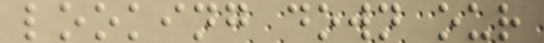looking down our
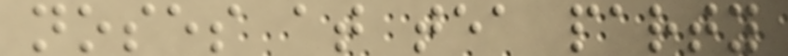noses at tea party
